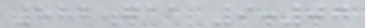882.711 9:07
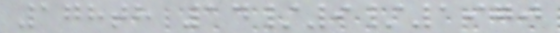178th 14/9/1970
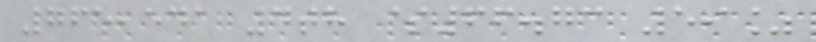765,541 4th $66.73 59%
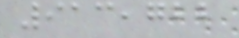913,722
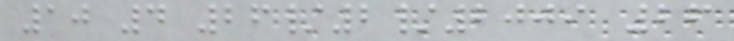10 4 26/2/2009 26
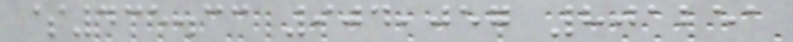$435.33 904,057 801251
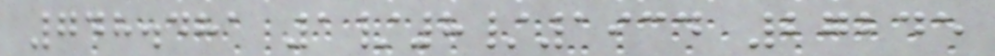748.481 1/8/1934 27245
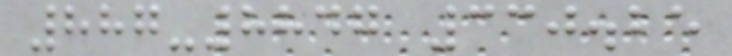887-8847 330.25
